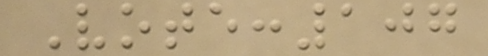Vote:107
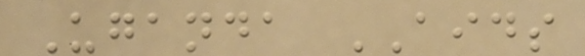Uganda AIDS
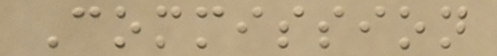Commission
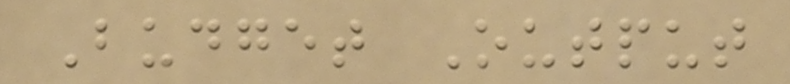Budget Output
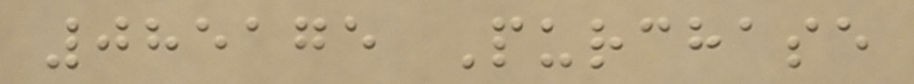085175 Purchase
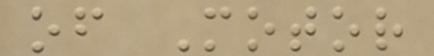of Motor
